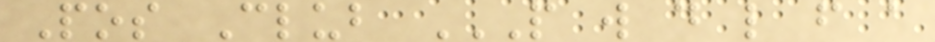Pos Club P W D L F A
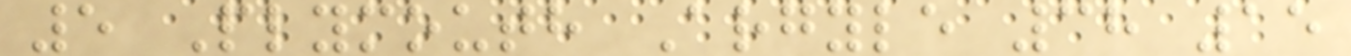5 Plymouth Argyle 38 15
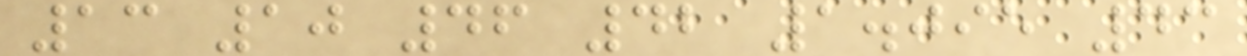13 10 46 42 1.095 43
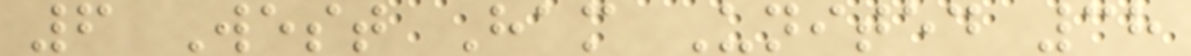6 West Ham United 38
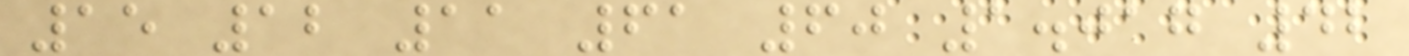15 12 11 61 60 1.017 42
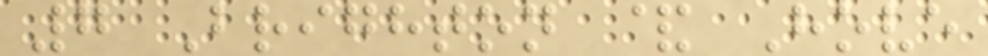7 Brighton & Hove
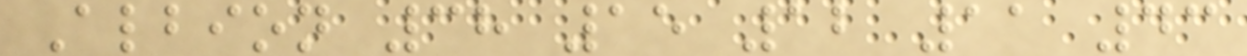Albion 38 15 12 11 43
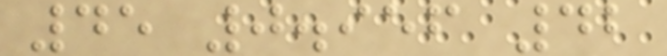45 0.956 42
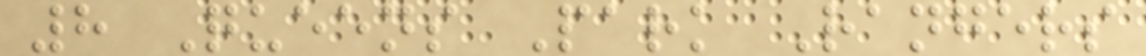8 Queens Park Rangers
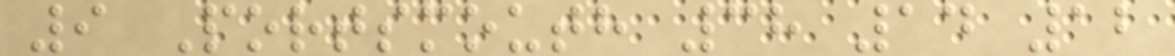9 Portsmouth 38 14 12
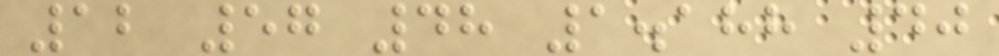12 57 48 1.188 40
